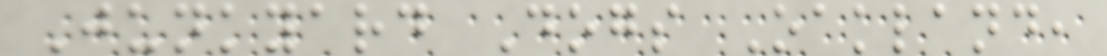Junkyard Dogs Oakland,
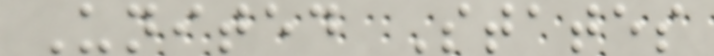United States
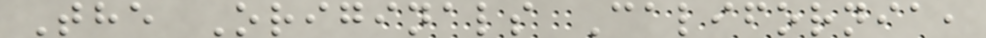The Originals California,
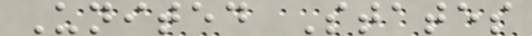United States
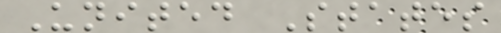United States
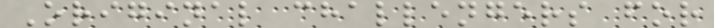Original challengers for
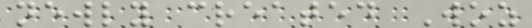newly created Woz
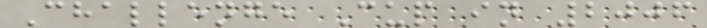Challenge Cup in 2006
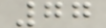77
